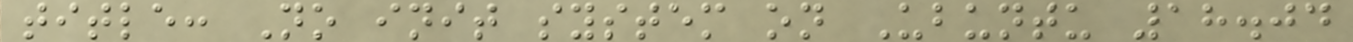title: No init system on Ubuntu 18.04
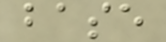base
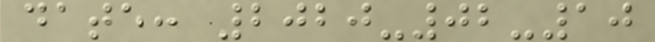date: 2020-02-10
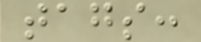tags:
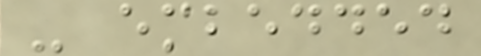- embedded
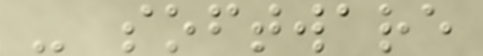- software
